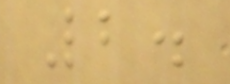2.
